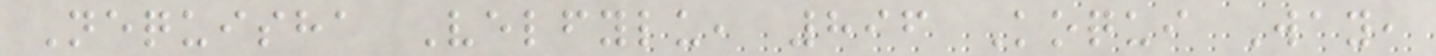Nequisha Velfylu, 896 Koqui Way,
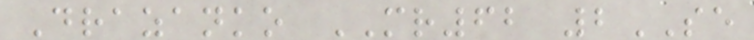Drazanko MR62 2SE
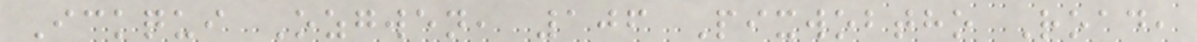Ickqui Ozgwen, 106 Pixwobtho Road,
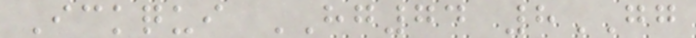Ickqui HG74 8GG
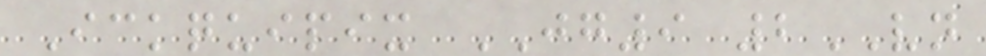Ickquipix JG9 2VN
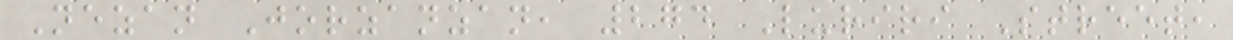Nezan Jorzanzan, 274 Luriri Street,
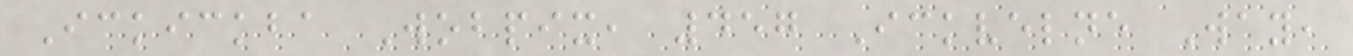Ickickba Wobpix, 457 Ickvelne Way,
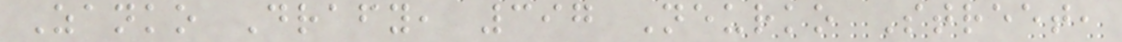Zanko Drafy, 397 Neurko Street,
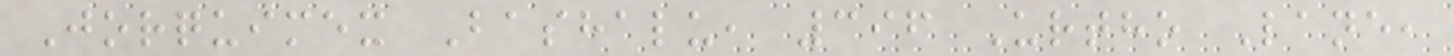Jorquimex Bashalu, 396 Urtho Lane,
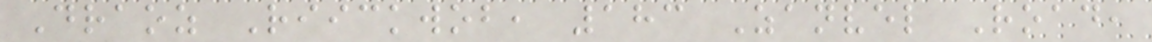Draoz Riickwob, 183 Zanvel Road,
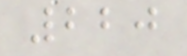220
